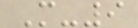M-9
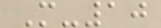M-10
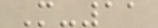M-11
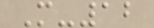M-12
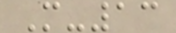M-13
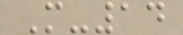M-14
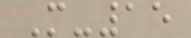M-15
